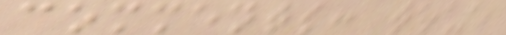comments: true
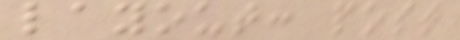layout: post
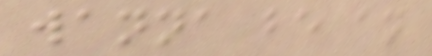wanna be an
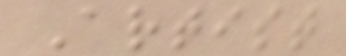Artist
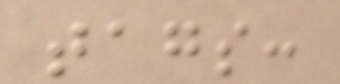tags:
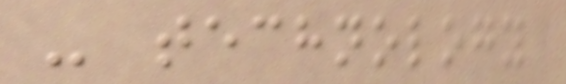- technology
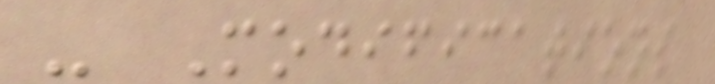- Modifications
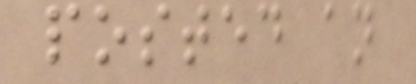posted an
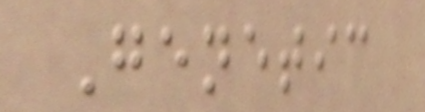Genetic
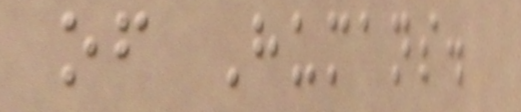of Humans.
